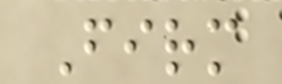Firm
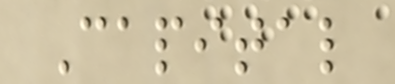Capital
